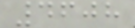4608
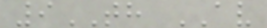9TH AV
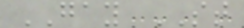GAY ST
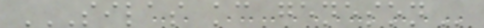SILAS KC GENESON
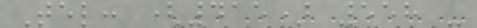Tel: (415) 558 -
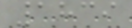1839
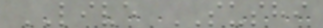LIVE SUSHI
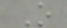O
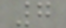7
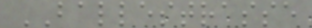BALLESTRASSE
